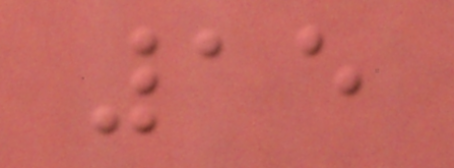15
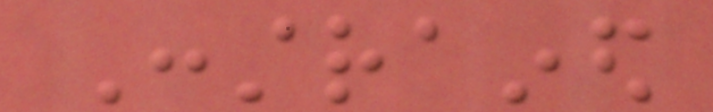Constrained
